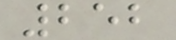252
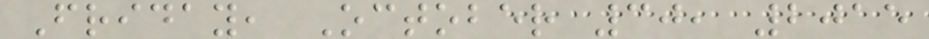Friday, October 30, 2015
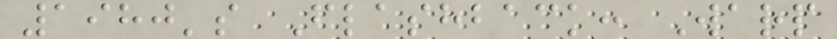1980's Flashback: Warp
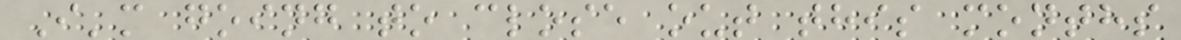I'm going to close out this months
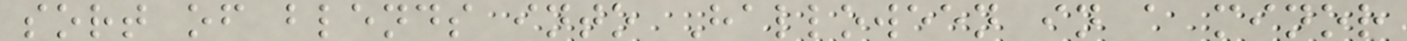sort of blends into Halloween in a minor
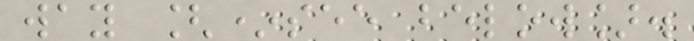way [*see below].
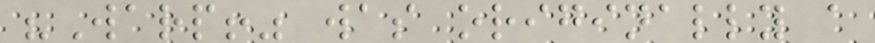"Warp!" was originally a
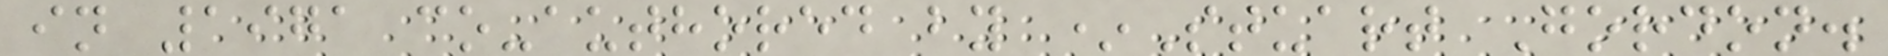in 1971 co-authored by *Stuart Gordon.
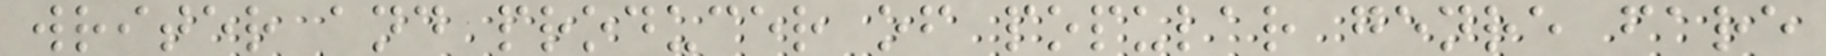writer and producer of popular genre fare
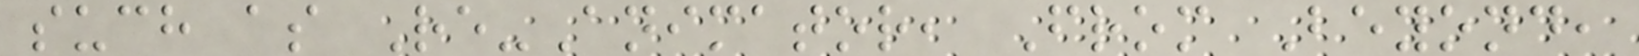such as Re-Animator, From Beyond,
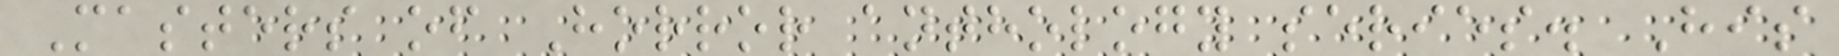Masters of Horror anthology series. His
